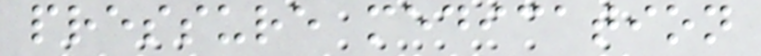pressure medication
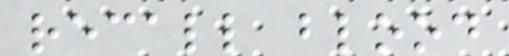recall blood
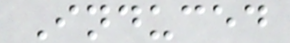Induced
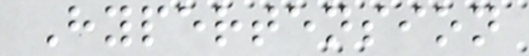Hypertension
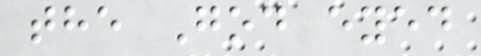the God eyed
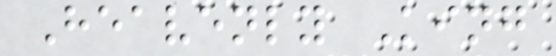Heavenly King
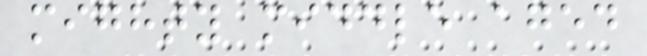mighty middle aged
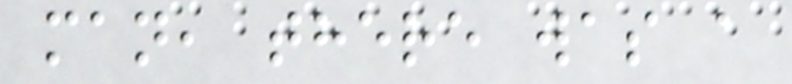man, there was a
